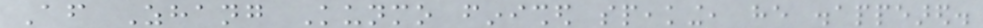After Zhang Kunmo finished speaking, he disappeared.
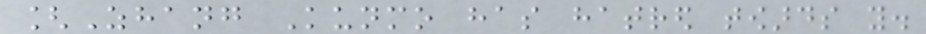[Zhang Kunmo has hatred towards you.
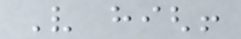Very high!
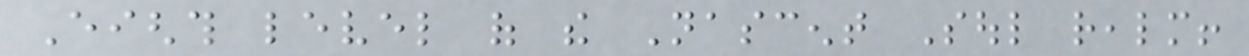Eighth level of the Nascent Soul realm!
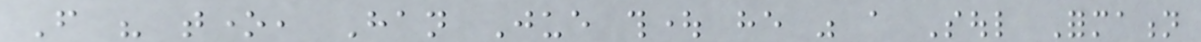From his tone, Han Jue thought he was a Soul Formation
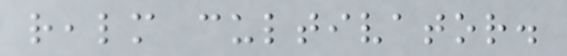realm cultivator.
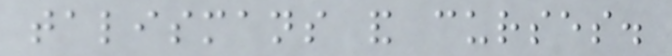talismans and curses.
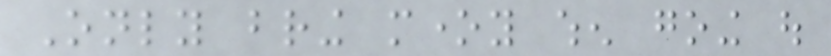Only bring money when going out
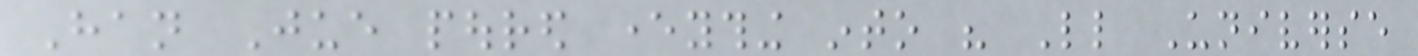Han Jue poured everything into his Little Universe
